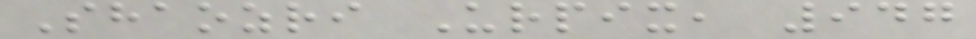Shaozri Urpix, 947
